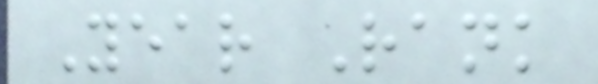Year Rank
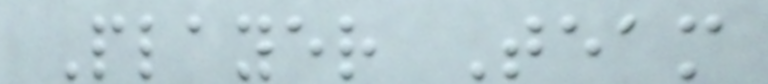Player Team
